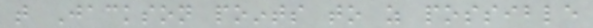that Jackson points to as possible
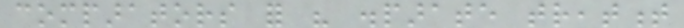comparators for his disparate treatment
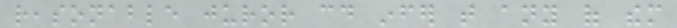reasonable juror could infer that any of them
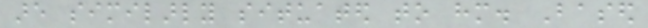are similarly situated to him. Based
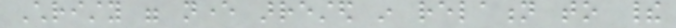Christy were never arrested in relation to their
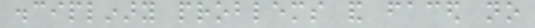disciplinary problems and faced no
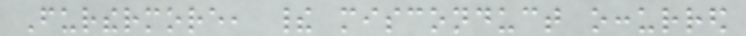Furthermore, their misconduct occurred
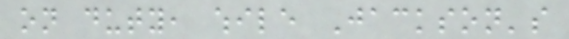on duty, while Jackson's
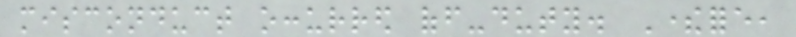misconduct occurred off-duty. Therefore,
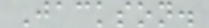Jackson.
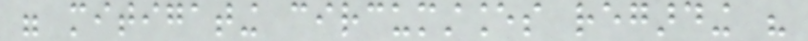were mitigating circumstances regarding his
